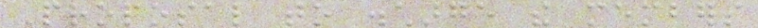Proposal to discharge the members
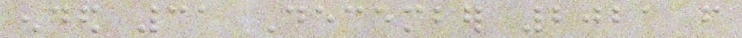ended 31 December 2021 from
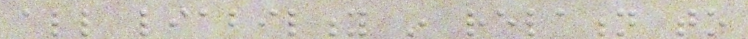all liability in relation to
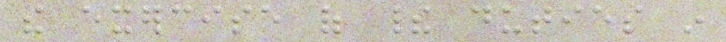the exercise of their duties in
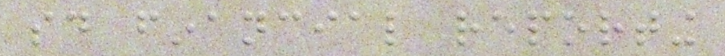said financial reporting
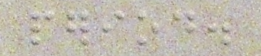period.
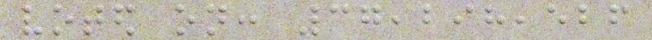voted on: 37,298,526
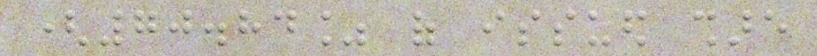(70.84% of issued share
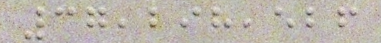37,298,526
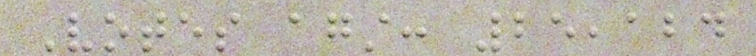Votes against: 25,124
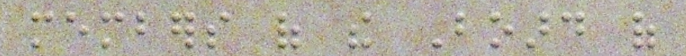members of the Board of
